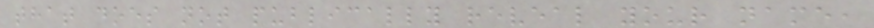that does not publically reveal your name,
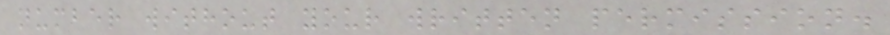number without your written permission.
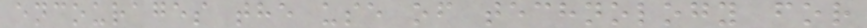encourages the use of technology for
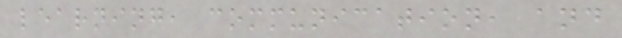learning, communication, and
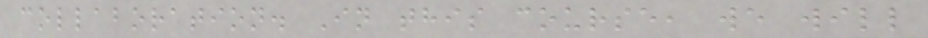collaboration. In this course, we will
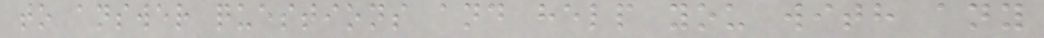to answer questions and help you with any
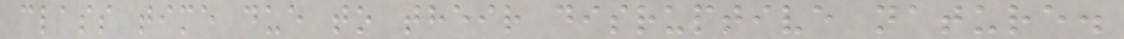class time due to their disruptive nature.
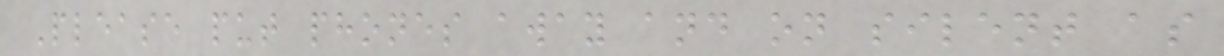Please put phones away and on silent as
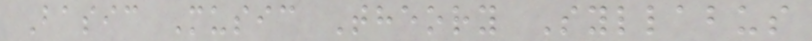Basic Music Theory Syllabus
